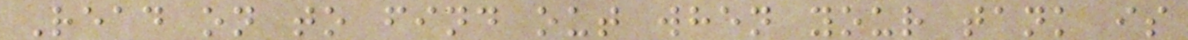Read on to find out when your tank is
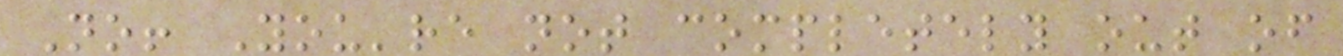No! You're not completely out of
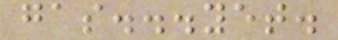gas...yet.
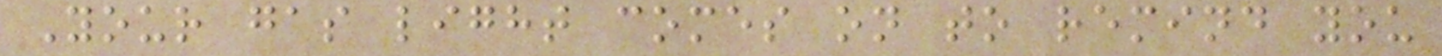Your gas light comes on to remind you
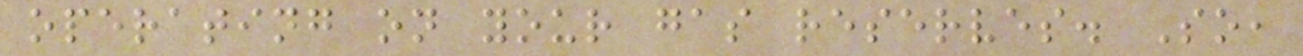operating on your gas reserves. So,
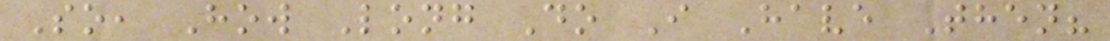So, How Long Do I Have Then?
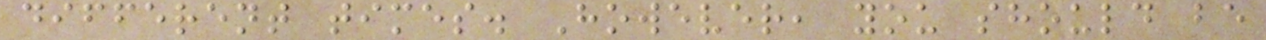different times. However, you should be
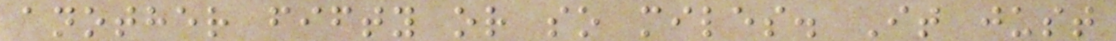another fifty or so miles. It just
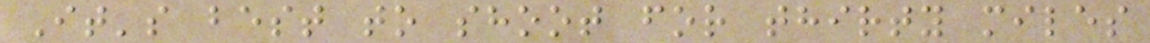It's best to shoot for thirty miles
